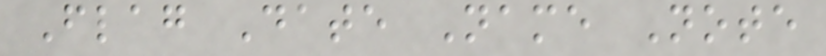Flag Date Name Note
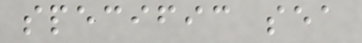specific sea
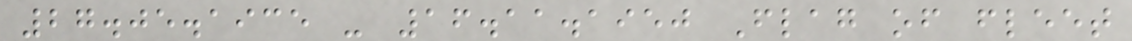27.05.1935 - 16.11.1950 Flag of fleet
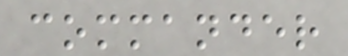commander
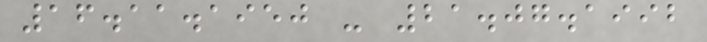16.11.1950 - 21.07.1992
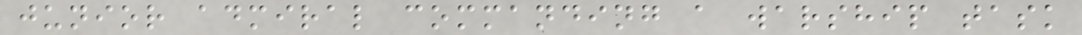junior admiral commanding a warship task
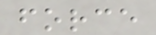force
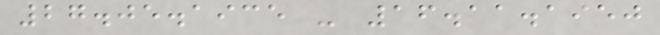27.05.1935 - 16.11.1950
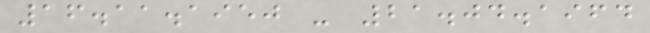16.11.1950 - 21.04.1964
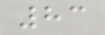83
